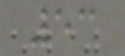53
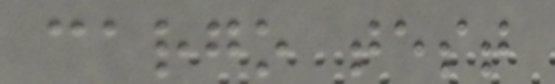cargo test
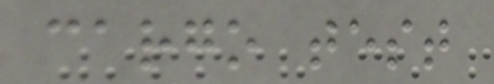cargo test
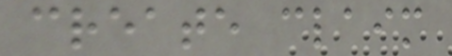create claim
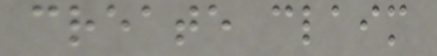create claim
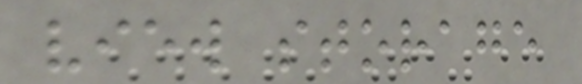view storage
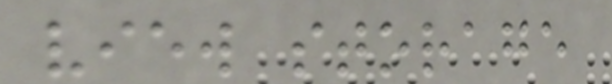view storage
